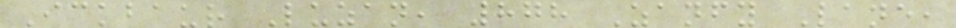Ickbaur Luzan, 878 Zanfy Lane,
